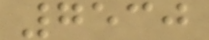7530
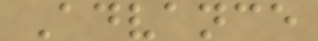Advance
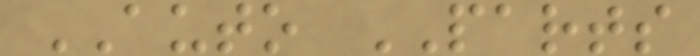AUTO PARTS
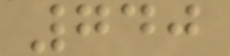740
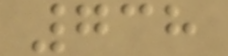738
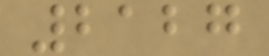2127
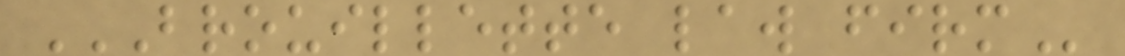BROUILLETTE LAW FIRM
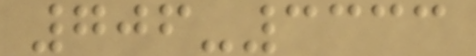706-3333
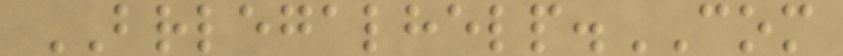BRLEGALHELP.COM
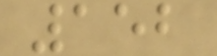152
